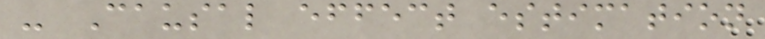- Causal effect estimation
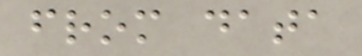from data
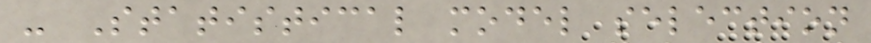- Statistical model selection
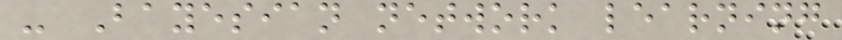- Bayesian network learning
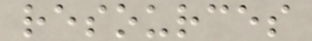resources
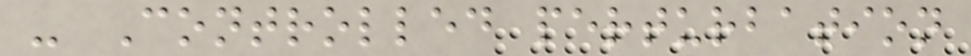- Controlled perturbation
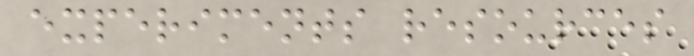experiments resources
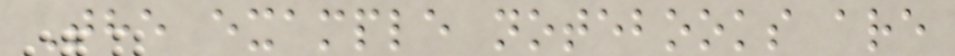The example notebooks are
